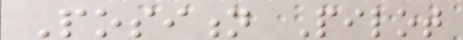Position Pilot
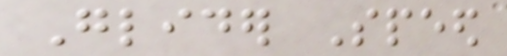Glider Speed
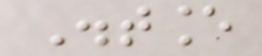Distance
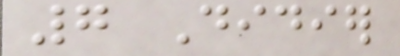7 Didier
